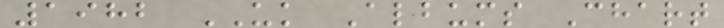1982 UK Albums Chart
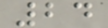24
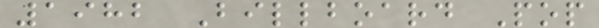1982 Billboard Pop
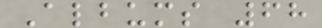Albums 68
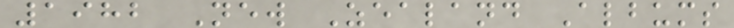1982 New Zealand Albums
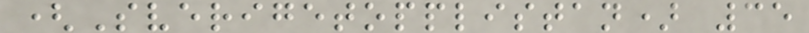(Sverigetopplistan) 35
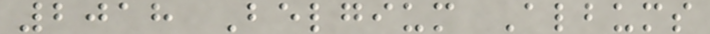2018 Belgium Albums
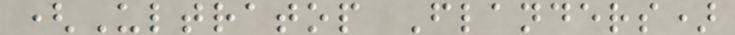(Ultratop Flanders)
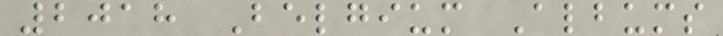2018 Belgium Albums
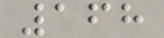168
